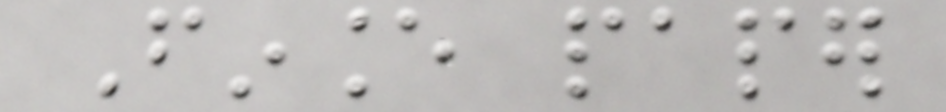Finance paper
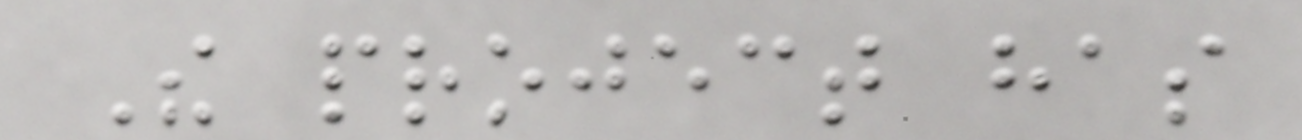The project has
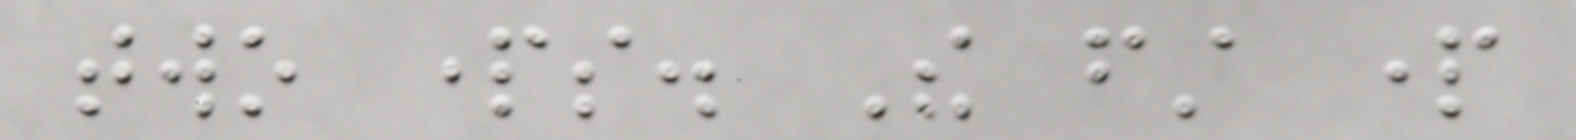two parts. The first part
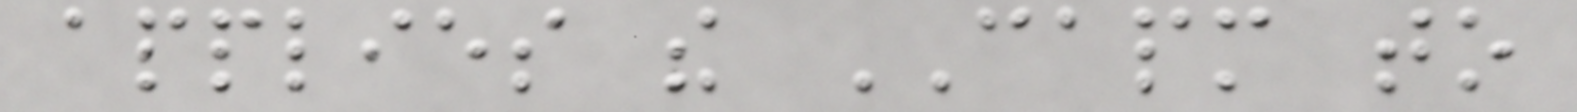applies the CAPM to
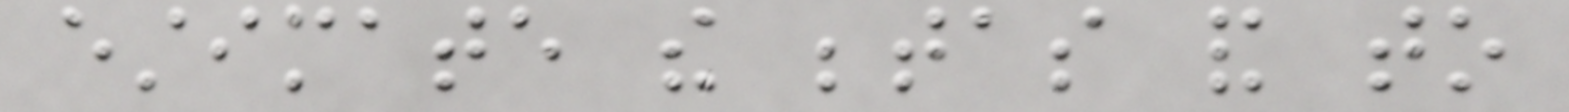estimate the betas and to
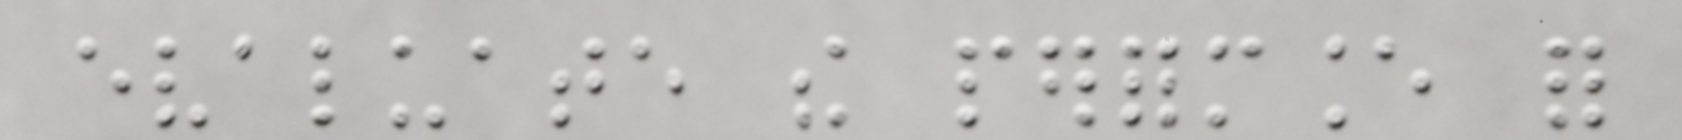evaluate the performance for
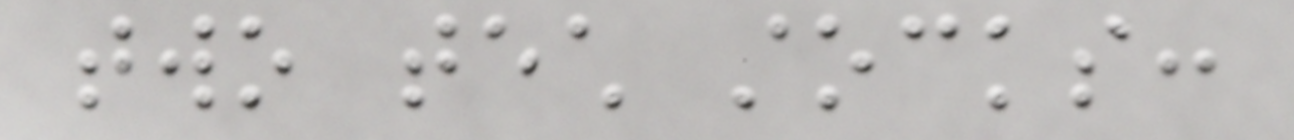two tech stocks:
